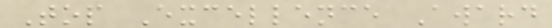Top Excellence Award
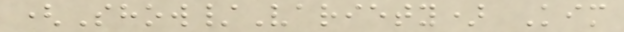(Show/Variety) Kim
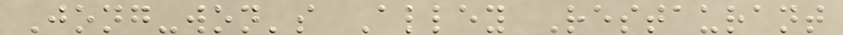Jong-won's Alley Restaurant
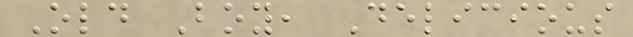Old Boy, Delicious
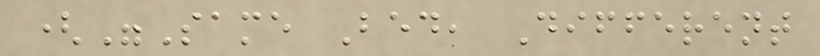("Same Bed, Different
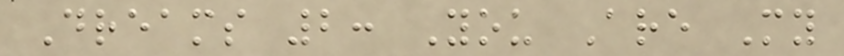Dreams 2: You Are My
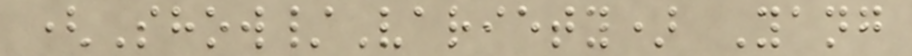(Show/Variety) Yang
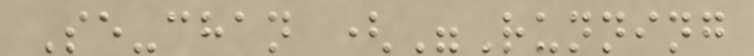Se-chan ("Running
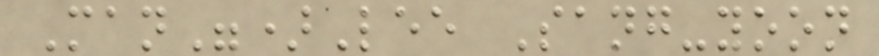Man")Lee Sang-yoon
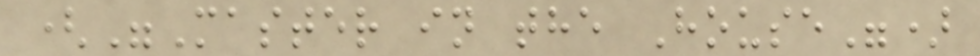("Master in the House")
